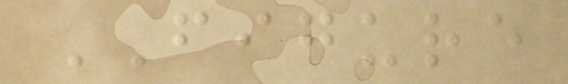FIGURE
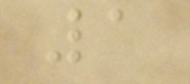1
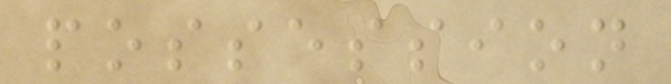possession
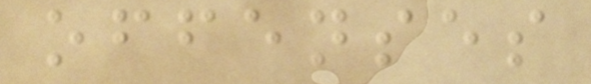offenses
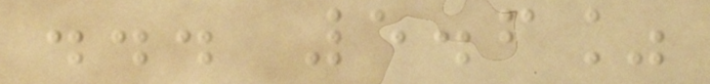... 5.6%
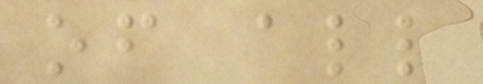of all
